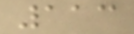113
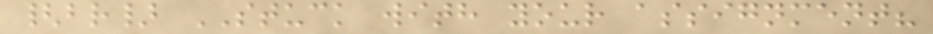{br} STUCK with your assignment?
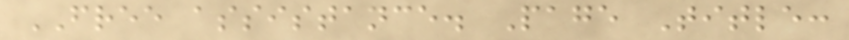FREE assistance. Page Title:
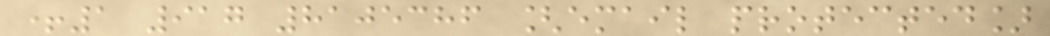+1 917 8105386 [email protected]
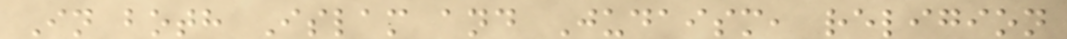In both Islam and Judaism, religion
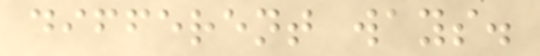different ways.
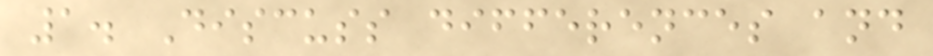1. Discuss differences and
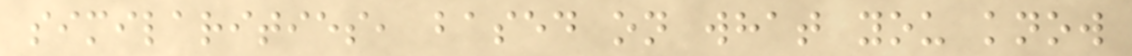similarities, based on what you know
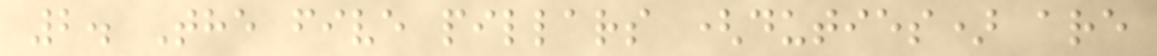2. The five pillars (duties) are
